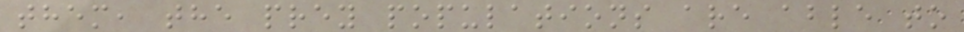them, the prey populations are able to
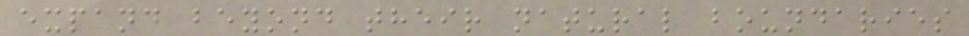expand beyond their natural boundaries
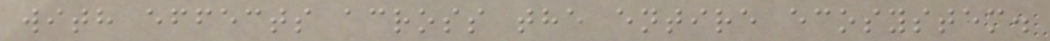with effects across the entire ecosystem.
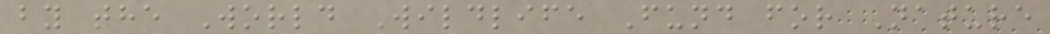by the World Wildlife Fund for Nature
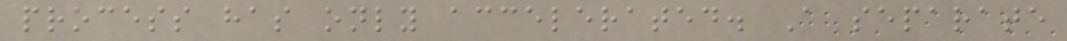process has only accelerated. A separate
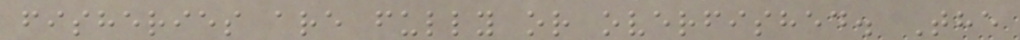fisheries are fully or overfished. The
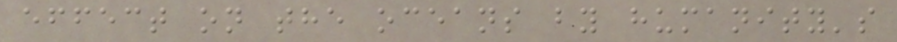effect on the oceans by humanity's
